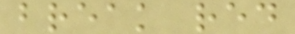break red
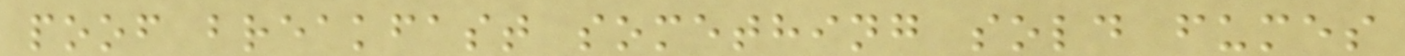poof breakfast something sold fumes
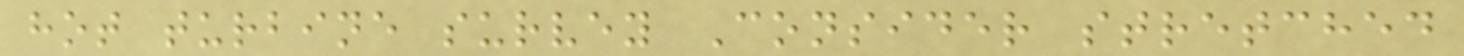hot turbine survey Consider stretched
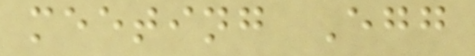meeting Egg
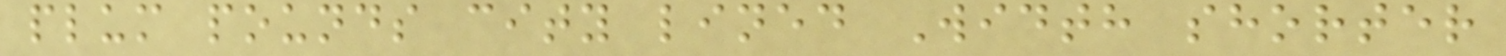plum pounds city lined Width shorter
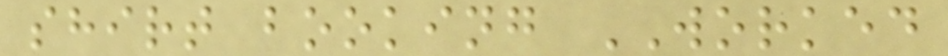shirt booking WORKED
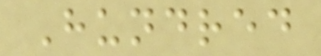Hundred
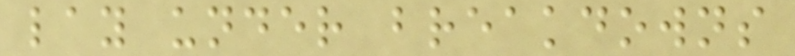lay under breakdowns
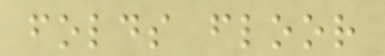folds floor
